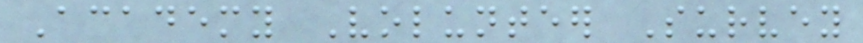Academy Volunteer Survey
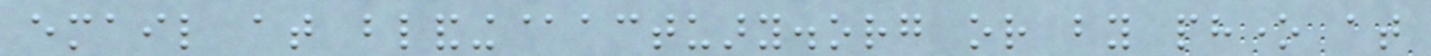email at blanding@actuary.org or by phone at
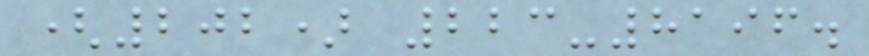(202) 223-8196.
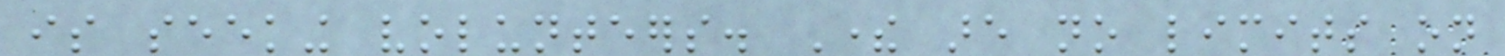is seeking volunteers. There are no limits on
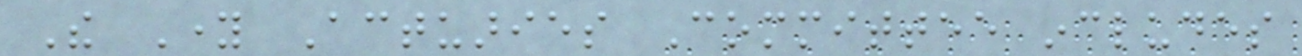The Young Actuaries Committee includes
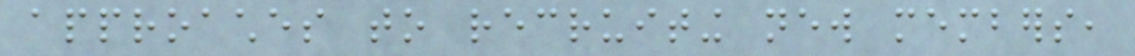approaches to recruiting new members,
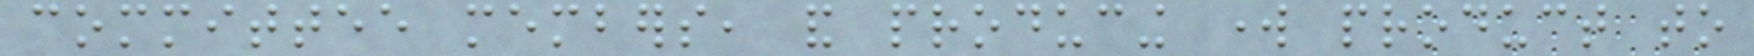committee members, and producing work product to
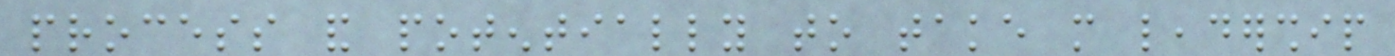process and potentially to take more leadership
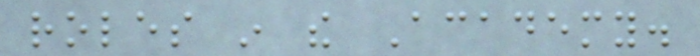roles in the Academy.
